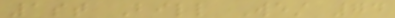1st Bill West 74
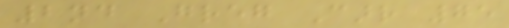2nd Greg Carr 75
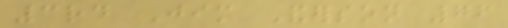3rd Jim Anderson 76
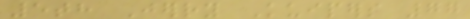5th Jerry Kuipers 77
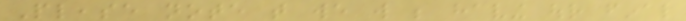Please note that we will be having our final
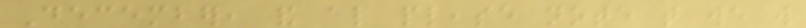December, and also please note that we will
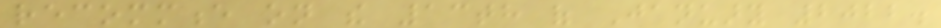recommence on the 13th of January 2022.
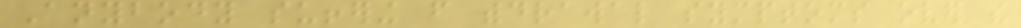Anybody suffering from withdrawal symptoms over the
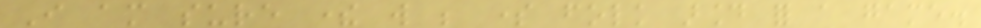I am sure there will be some folk around for a game.
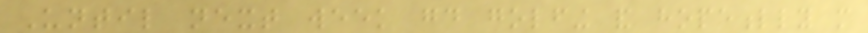Until next week good golfing and hopefully more
